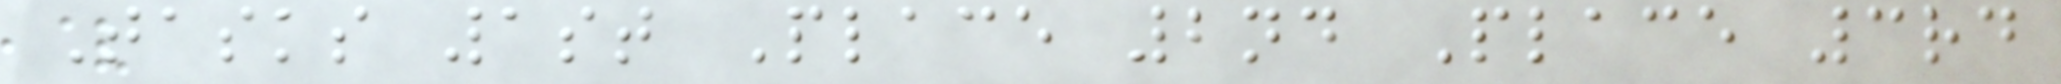Tasks 1st Place 2nd Place 3rd
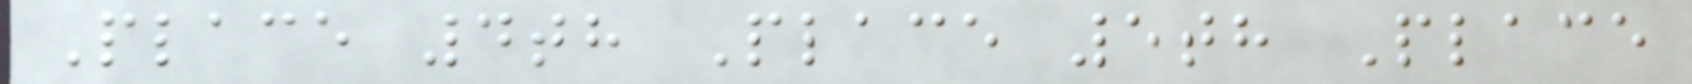Place 4th Place 5th Place
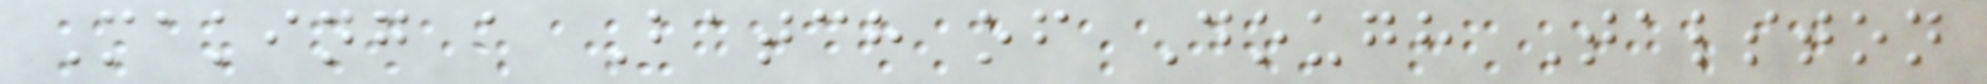Making a Batch of Dough Talston
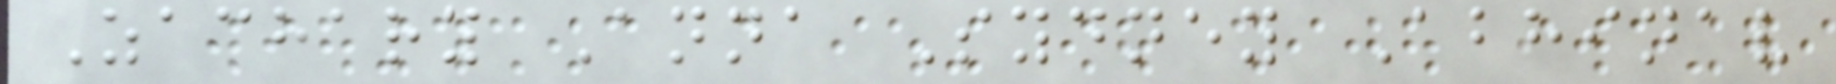Zachary Anna Sydney Abhinav
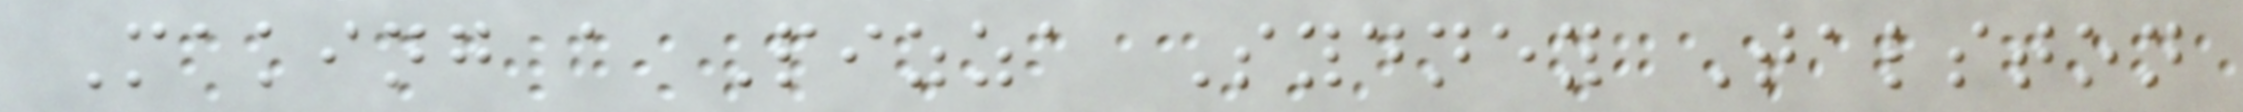Making a Pizza Sydney Talston
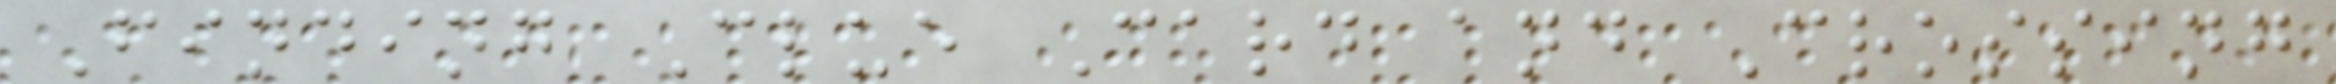Finding Clue Card and Crossing
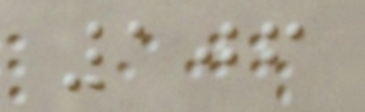106
